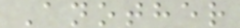Another
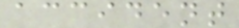accident
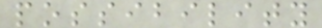possibility
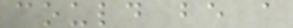could be a
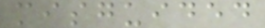misguided
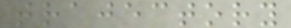trajectory
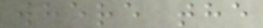where the
